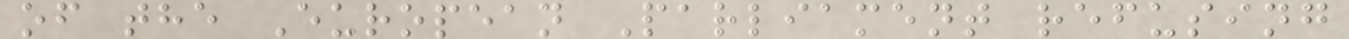of the European Parliament refusing
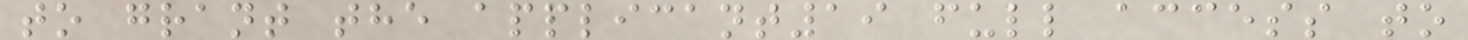to grant the applicant19 full access to
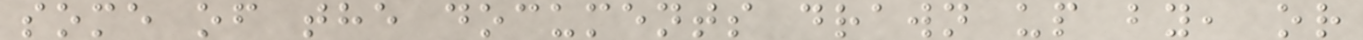some of the documents drawn up by, or
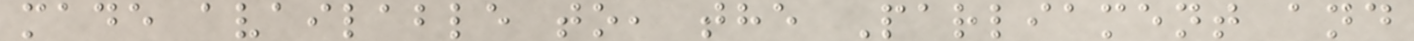made available to, the Parliament and
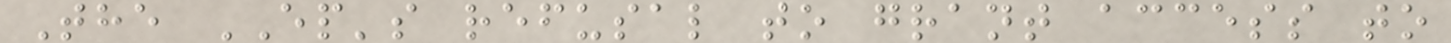The EP's refusal to grant access to
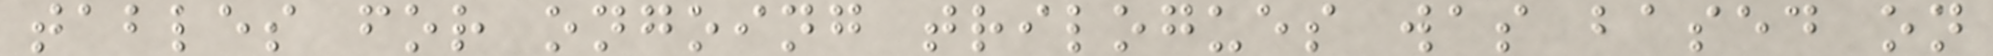tables for ongoing trilogues was based on
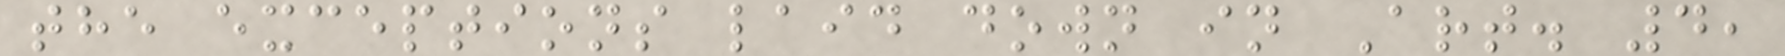the exceptions laid down in Art. 4,
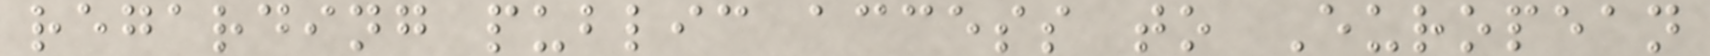regarding public access to European
